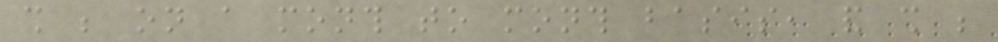shall be on a month to month basis, and shall be
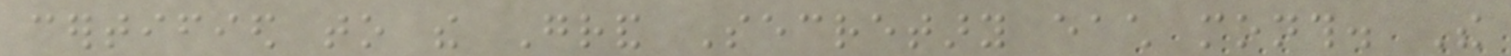certified to the Grand Secretary each month. The
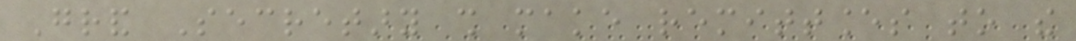Grand Secretary shall make remittances to the
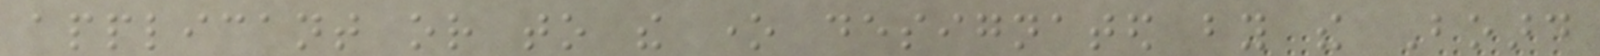applicant or to the one designated by the Board
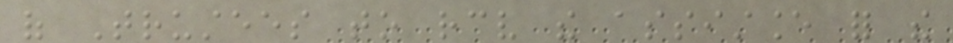of Trustees to receive the assistance for the
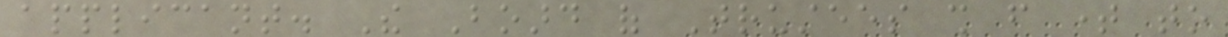applicant. The Board of Trustees shall from time to
